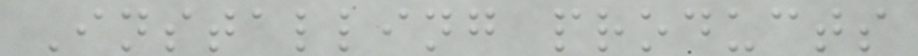Installing products
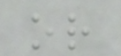or
